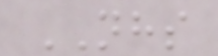NHS
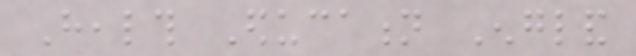Health Education England
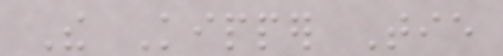The Kipper Tie
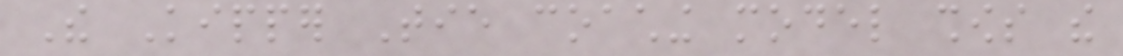The Kipper Tie coaching model shows the
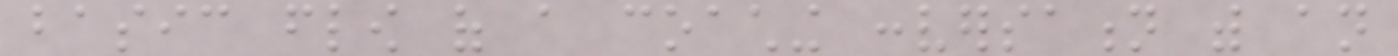basic flow of a coaching conversation with an
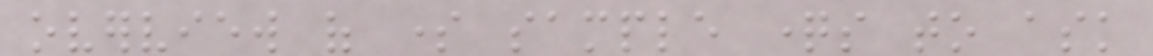overview of some sample questions to ask
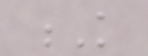K
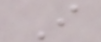I
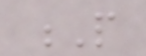P
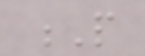P
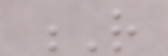R
